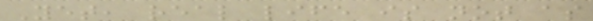Yet, real life is not as
